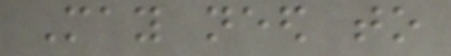May need to
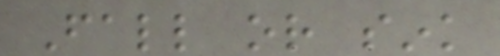Fall or sink
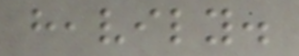heavily.
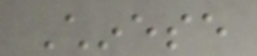Chinese
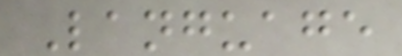Language
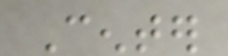Center
